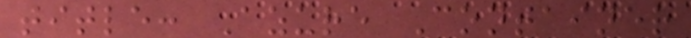title: Azure Container
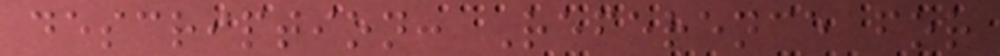description: Reference for
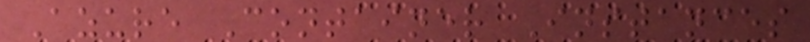Azure Container Instances
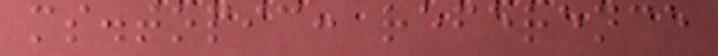ms.topic: reference
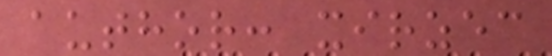author: xirzec
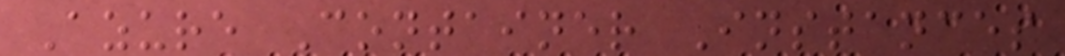Azure Container Instances
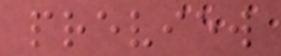preview
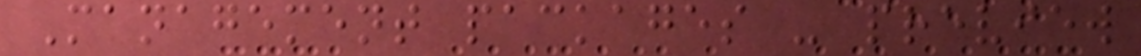Management packages - preview
